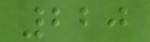220
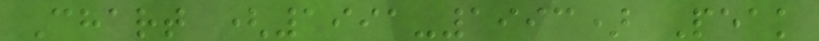Chart (1991-1993) Peak
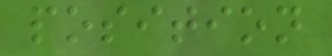position
